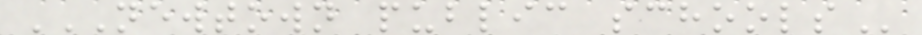NEWTOWN PUBLIC SCHOOLS
